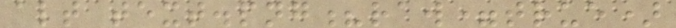alt text.png?raw=true)
